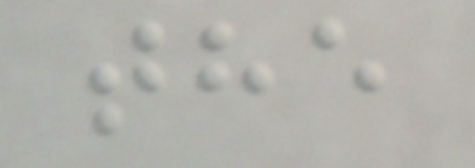the
